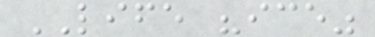LIFE "ice"
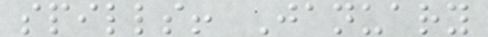spills! January
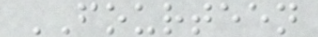FOURTEEN
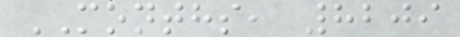MONTHS, 8209
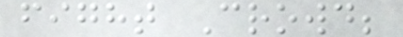fight Crowd;
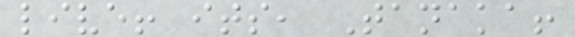live! its, Tanaka!
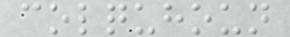colquhoun
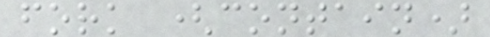fork (contain)
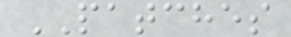PATCHES
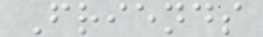Friends
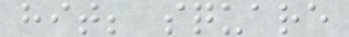hit; square
